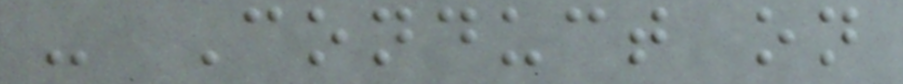- Conduct on
